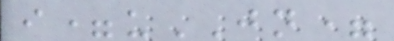i=uJN=
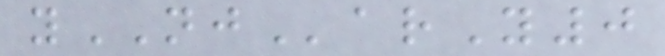yNJarY0
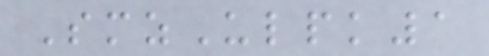SmzUlpk1
